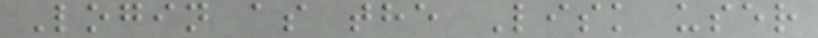Login as the Lisk user
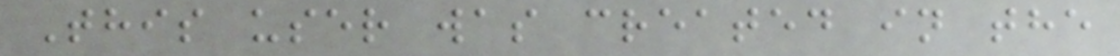This user was created in the
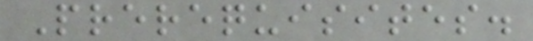Prerequisites.
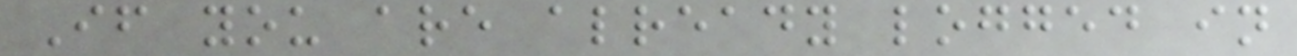If you are already logged in
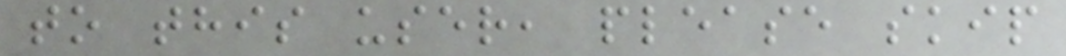to this user, please skip
